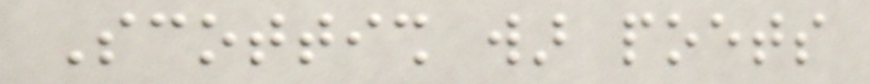Scottish war poets
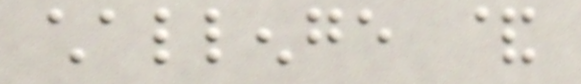challenge &
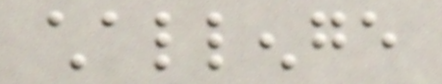challenge
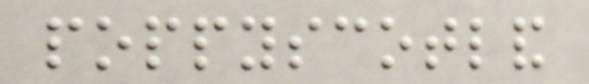poppyscotland
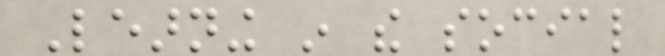Learning in the social
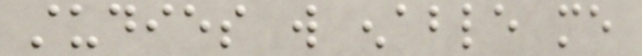studies will enable me
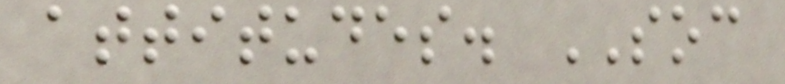attitudes. SOC
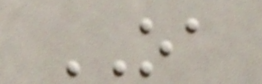OA
